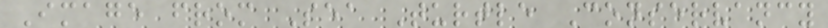Image from Sea Turtle Conservancy
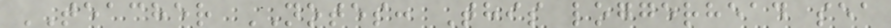TEACHER NOTES: This loggerhead sea
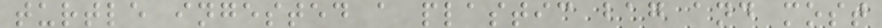turtle ingested a plastic bag and most
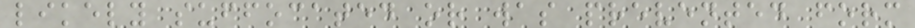likely suffocated or was prevented form
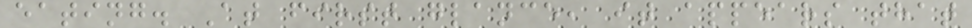eating. At first glance, it appears that
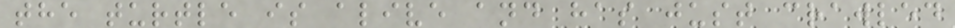the turtle is alive and has just crawled
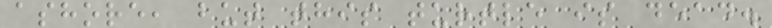ashore, but this turtle is dead.
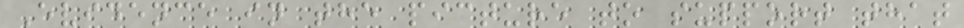Evidence in the picture to support that
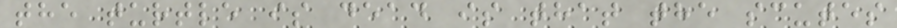the turtle is dead is that the scutes
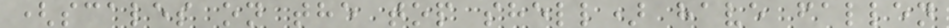(scales on the top shell) have fallen
